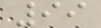99
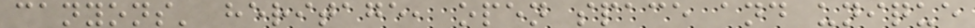canyons' heritage, open space and unique
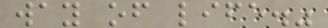way of life."
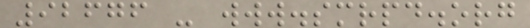92676 - www.smrpd.org
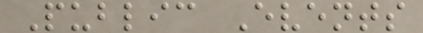Public Events
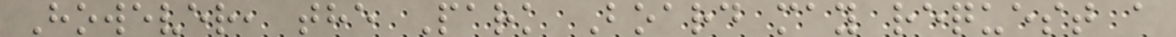However, the Park Board may request a
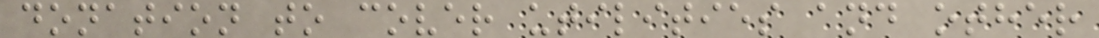donation to cover utilities and other
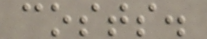costs.
